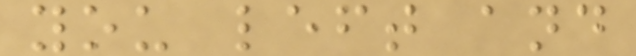you left and
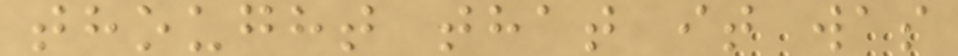thought that it was
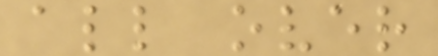all over
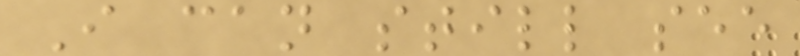I can still see
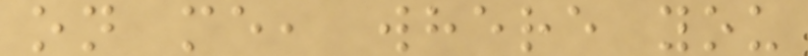on me, where you
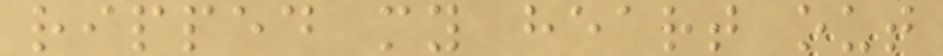ripped my heart out
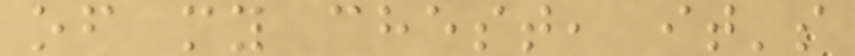of my chest, it's
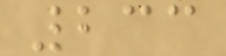233
